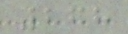268
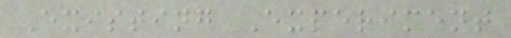Existing Experiment
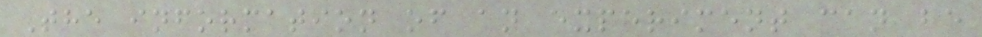The information of an experiment can be
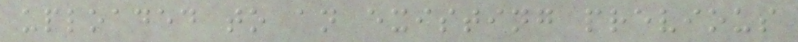uploaded to an existing previous
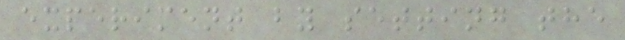experiment by setting the
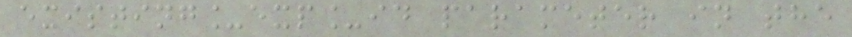existing_exp_id parameter in the
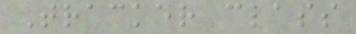Tracker class
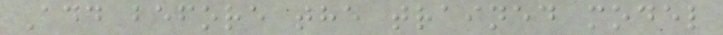Add before the trained model
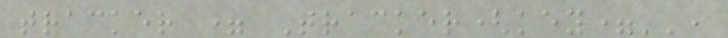tracker = Tracker(key='',
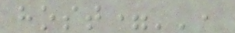host='',
